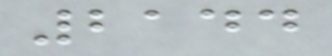2144
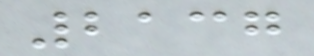2137
